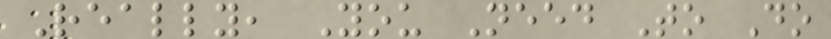Really, You Need To Do
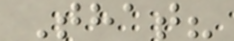That?
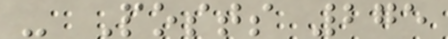- Posts 275
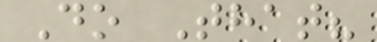Do That?
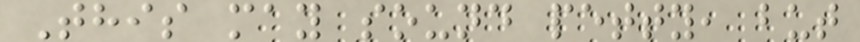This may sound petty, but
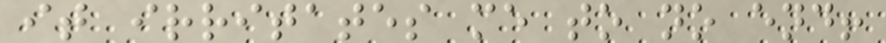it irritates me to no end!
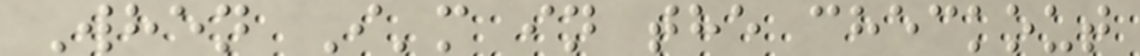When I'm in the checkout
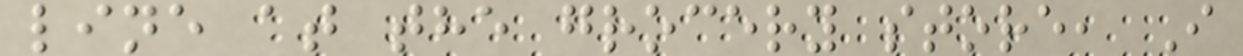line at the grocery store, I
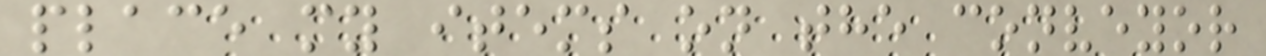place my items on the conveyor
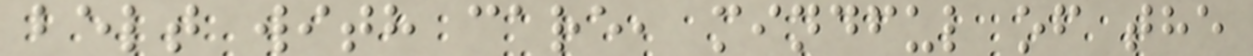belt with care, mindful of the
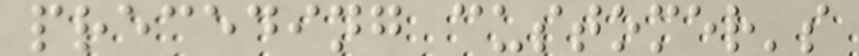preceding customer's
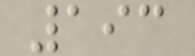193
